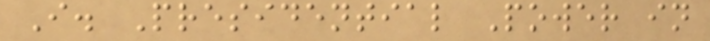I. Presidential Power in
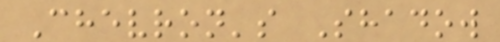Chevron's Shadow
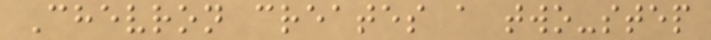Chevron creates a two-step
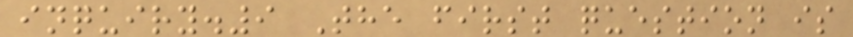inquiry.9 The first question is
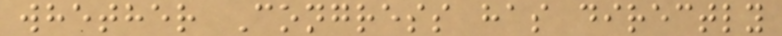whether Congress has directly
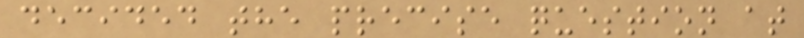decided the precise question at
